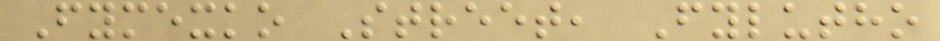Fymexko Street, Fylutho
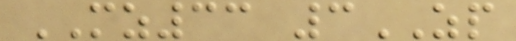MZ33 3ZP
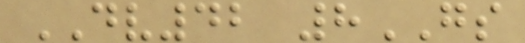DV42 8GS
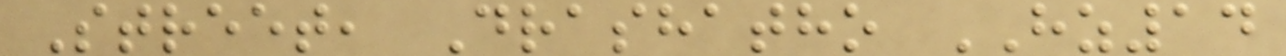Street, Drashatho HZ14
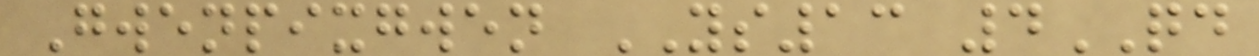Gwenpixgwen YS13 4QD
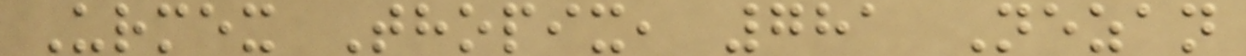Urmex Thopix, 781 Nezan
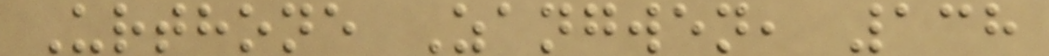Urthone Zangwen, 138
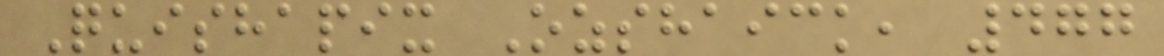Quishapix Ozshaick, 477
